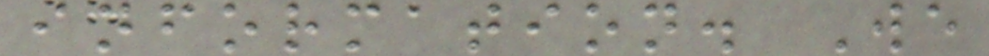information. We
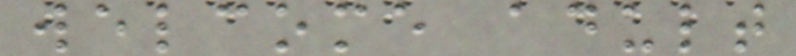welcome adult
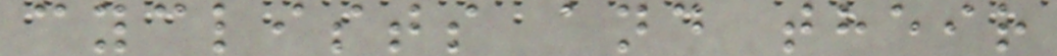cyclists and their
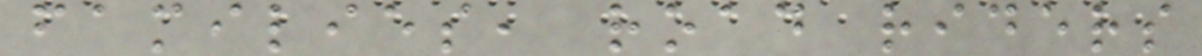families, road riders
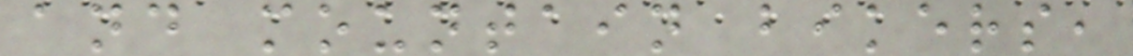and mountain bikers,
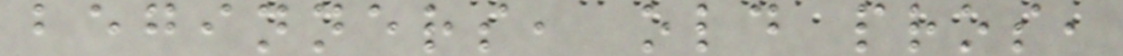beginners, old pros,
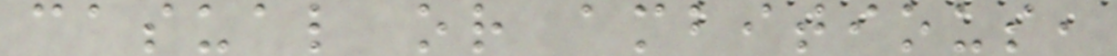casual or ambitious,
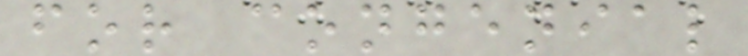for congenial
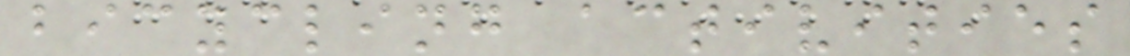bicycling activities
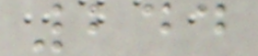244
